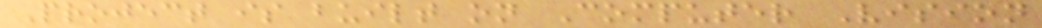Project is built on Computer Vision
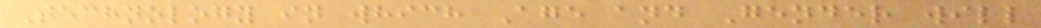Technology in which Age and Gender will
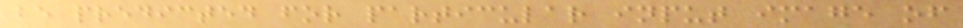be predicted for particular input image of
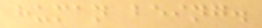human being.
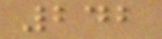242
